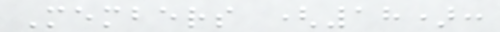Members (18):
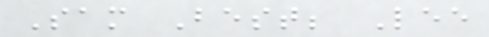Sam Best; Lee
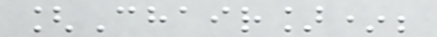[Chair]*;
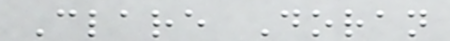Clare Doran
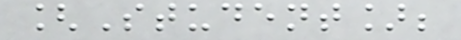[Student];
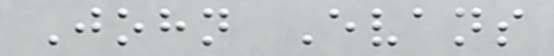John Evans
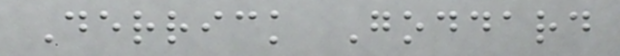Derrick Goddard
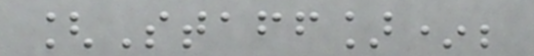[Staff]*;
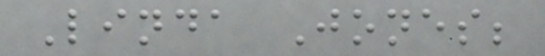Linda Jones;
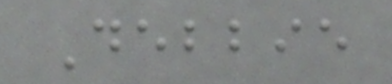Debbie
